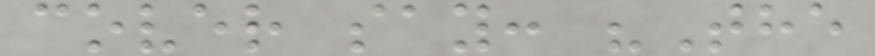cover say: "The
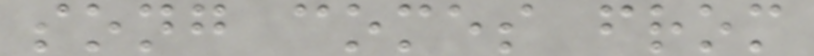song comes from
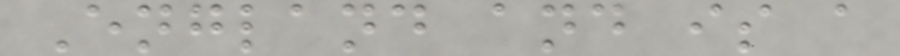England and is a
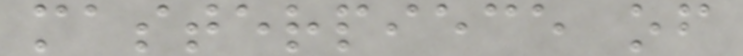masterpiece of
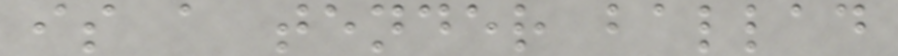is a tender ballad
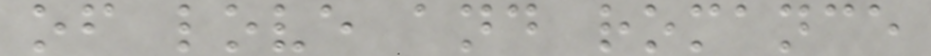of love and romance
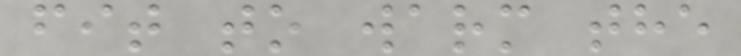fit to warm the
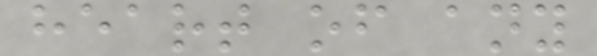heart of any
